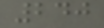240
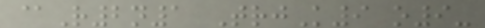@R2n1 TrjK9 o9-
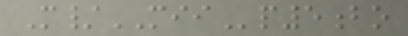M/MIIp5bo
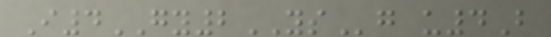I4GY2YSg u4B
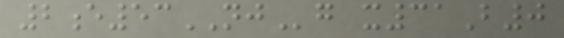2e53NJg x31B0
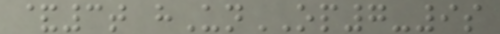&3t hUnOP7-9s
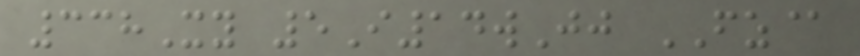338Xy 5I14wJj FZ@
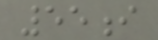55i
